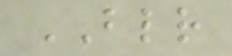BLR
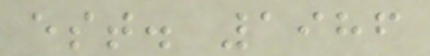est. 1986
